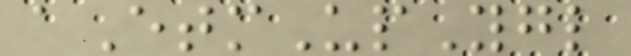aEtmUpYgl
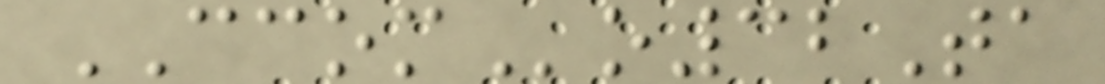CCOMo32Ta
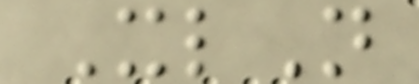XlN
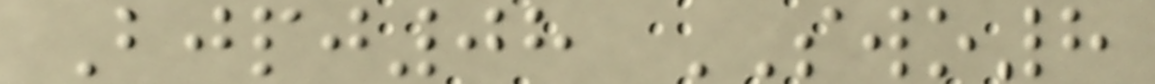Bjpj08 SWO8
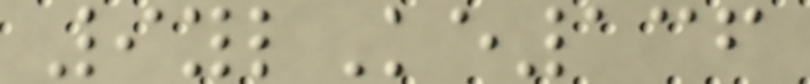9ylKe136
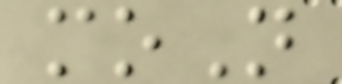moN
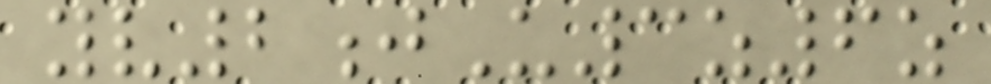yv2jU3z6z
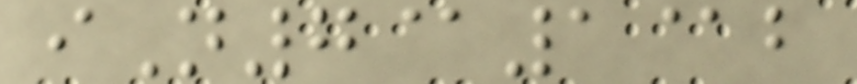iN7@1@b
